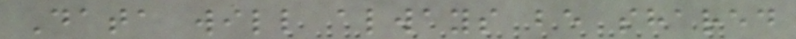Data will always be shared
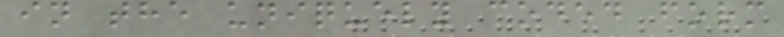in the uniquely coded form
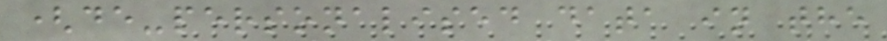(de-personalised data in the
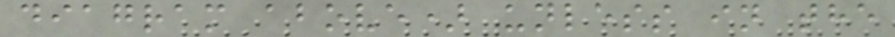diagram above) unless in the
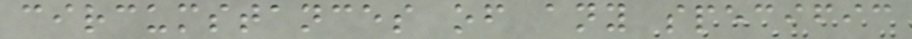circumstances of any specific
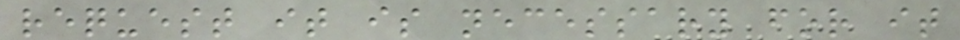request it is necessary for it
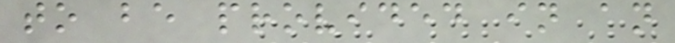to be provided in an
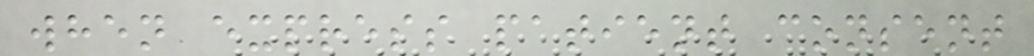when express patient consent
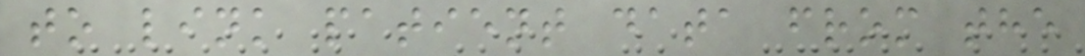to link patient data from the
